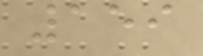159
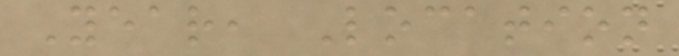Year, Location
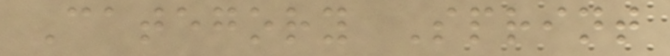Category Sprint
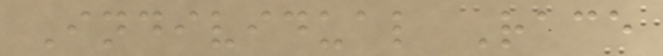Individual Race
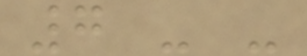7 - -
